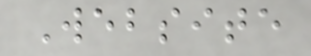Website
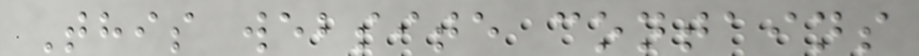This website contains
